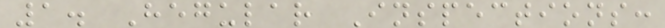1. Hegular Inspections:
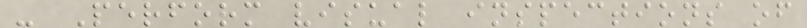- Perform visual inspections of
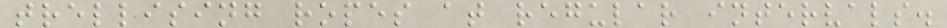trellising ropes at regular intervals.
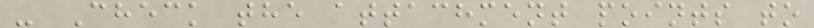- Check the attachment points to
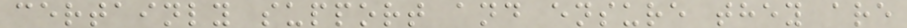certainly support and ensure they are
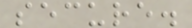secure.
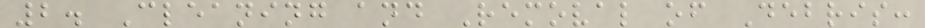2. Cleaning and Removal of Debris:
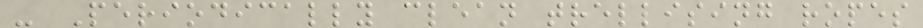- Periodically clean trellising ropes
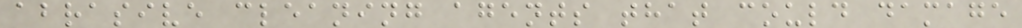abrasive cleaning agents that could damage
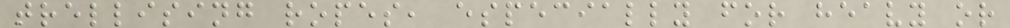trellising ropes, especially for heavy or
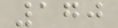170
